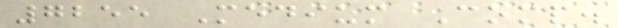7255 Medium Comp.
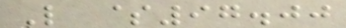L $97.00
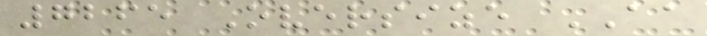7265 Oversize AA
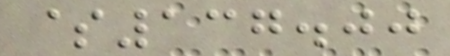$137.00
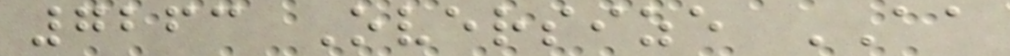7263 Oversize AA
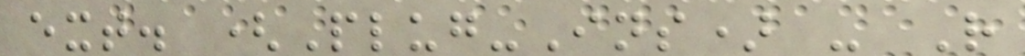ext. (Plug-Ins) - R
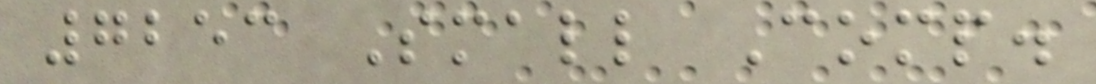7253 Small Comp.
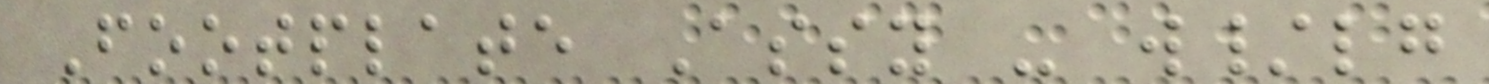Footplate Assy - w/lg
